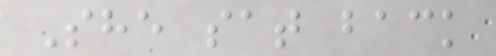She sat back
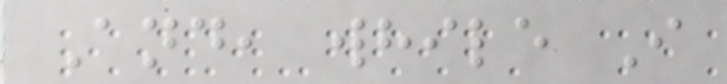And, while I
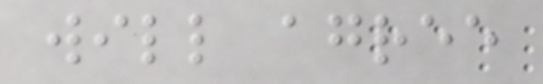will agree
